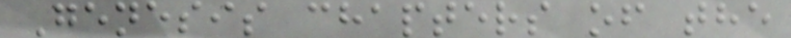Genesis chapters of the
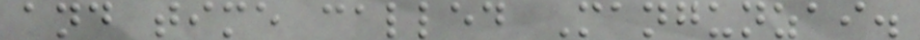and time called Mangunzai.
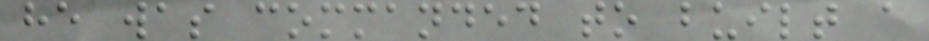he was commanded to built a
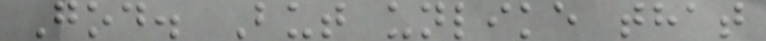God. But unlike that
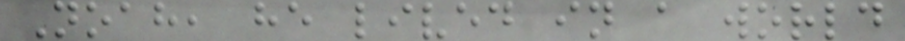Noah, he lived in a world
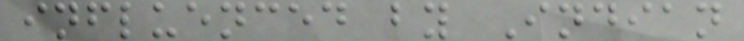influenced by Indian
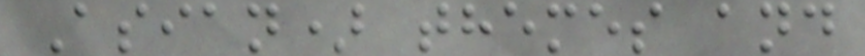Asian) themes and
